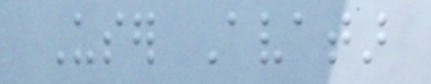User Avatar
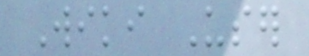Wiki User
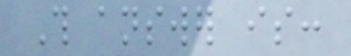This answer is:
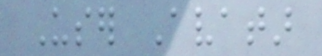User Avatar
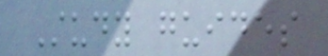Study guides
